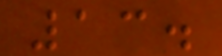13.
